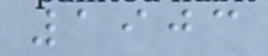1903
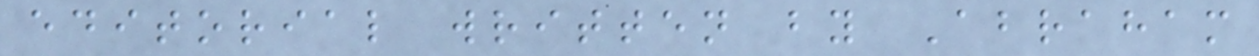editorial written by Abraham
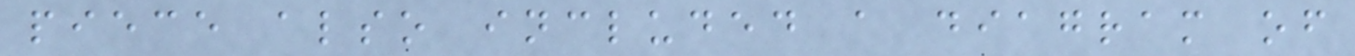piece also included a diagram of
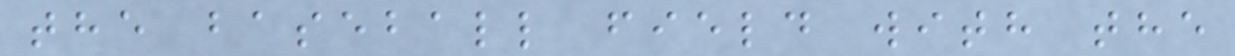the baseball field with the
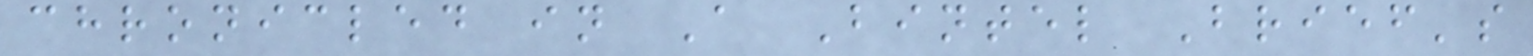chronicled in A Bintel Brief's
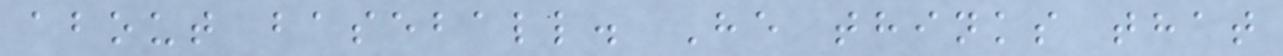about baseball. He thinks that
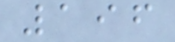196
